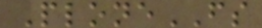PloneFS
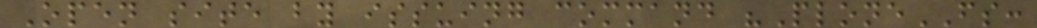Open site by issuing command "PloneFS:
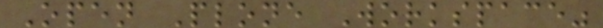Open Plone Workspace"
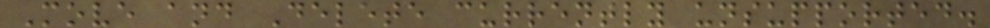Move and Delete currently unsupported.
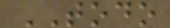TODO
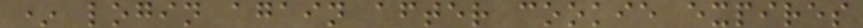* login again after cookie expires
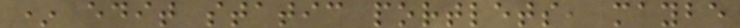* edit static portlets, maybe
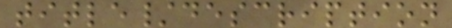title/description
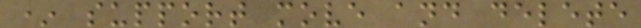* support move and delete
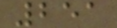251
